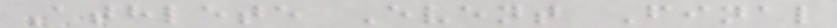Athlete Event Final
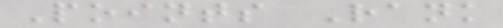Points Rank
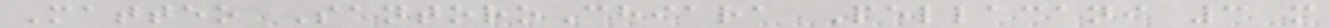Matteo SantoroChiara Pellacani 3 m
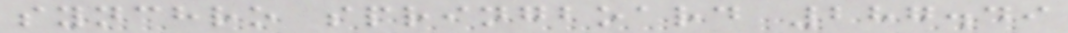synchro springboard 287.49
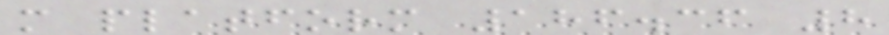m platform 186.36 8
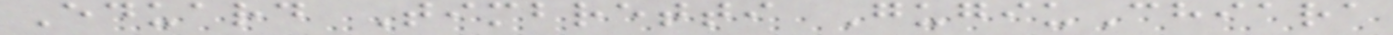Eduard Timbretti GugiuChiara
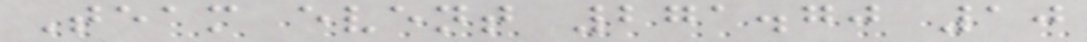Team event 271.70 10
